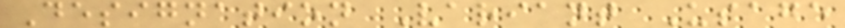Designation Variant Usage
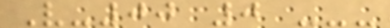V-00 0 ---
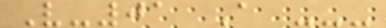V-01 A ---
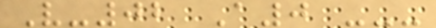V-02 A0 ---
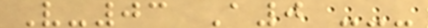V-03 A0 ---
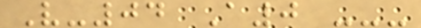V-04 A0 ---
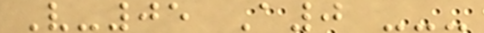V-05 A0 ---
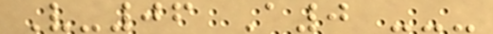V-06 A0 ---
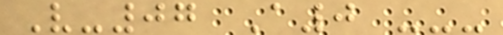V-07 A0 ---
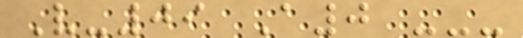V-09 A0 ---
